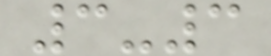3-3
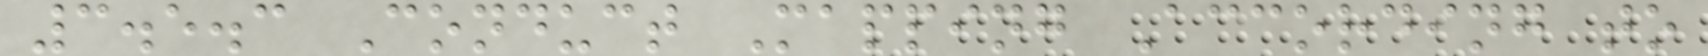3.5.3 Conduct Mapping According to
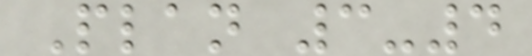Plan 3-4
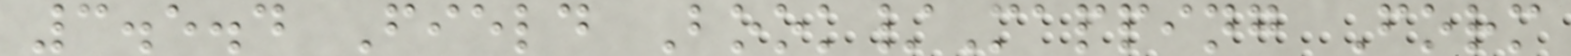3.5.4 Field Book/Mapping Form
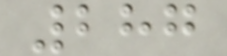287
